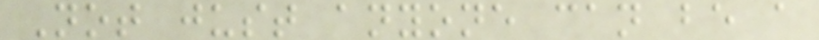Not just anyone can be a
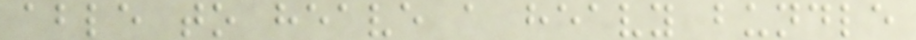able to heave a heavy bundle
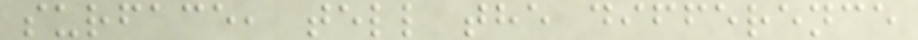surface, tell the difference
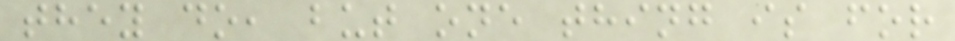they do, but one thing is for
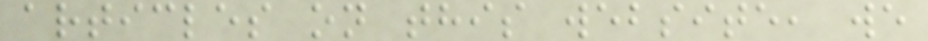articles on this website, we
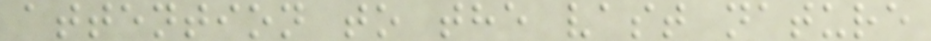attention to the vast nature
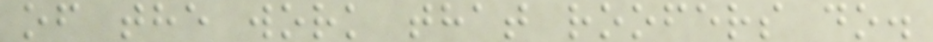of the work that roofers do.
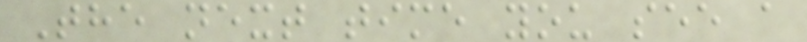The next time you see a
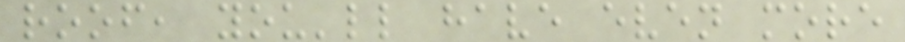roof, you'll have even more
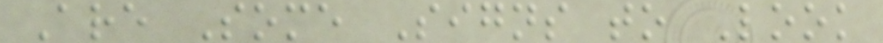Are Some Signs to Look
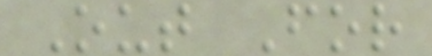Out For
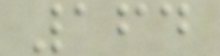164
